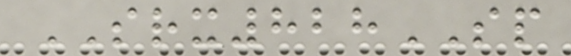SRX828SP
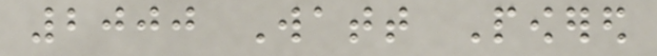2000 Watt Powered
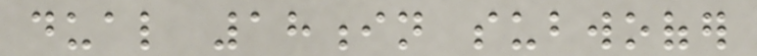dual 18in subwoofer
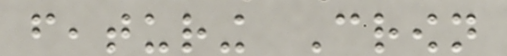featuring Crown
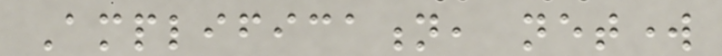Amplification, network
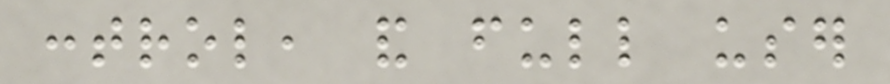control, and full user
